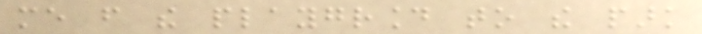me from the playground to the park
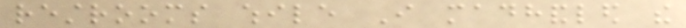restrooms while I madhandled the
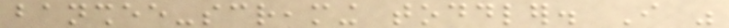banshee-screaming toddler. I was
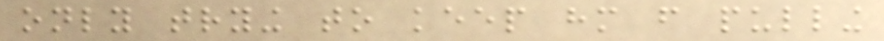only trying to keep him from pulling
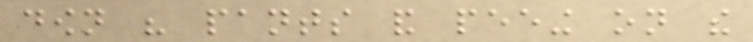down his pants and peeing on the
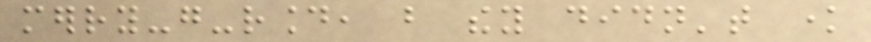merry-go-round, but they didn't know
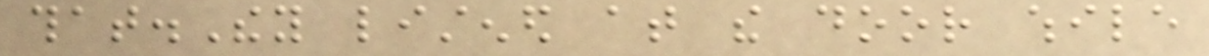that.They listened at the door while
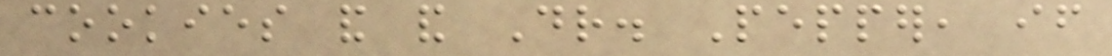cookies and and Dr. Pepper, if
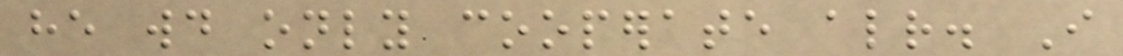he would only cooperate already. I
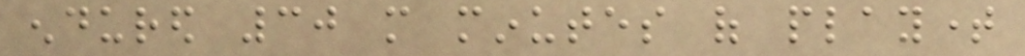endured 30 more minutes of playtime
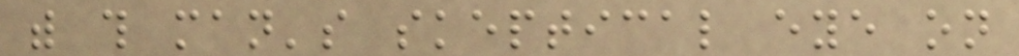with this man's skeptical eye on
